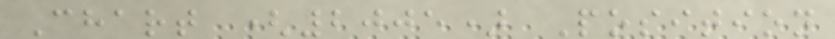Chart (2005) Position
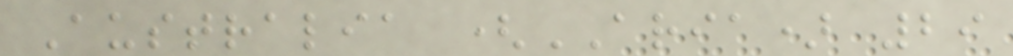Australia (ARIA) 29
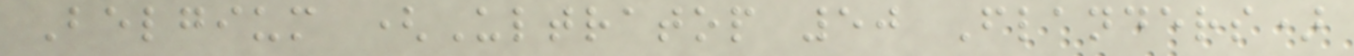Belgium (Ultratop 50 Flanders)
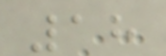18
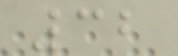32
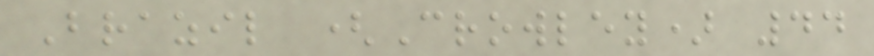Brazil (Crowley) 44
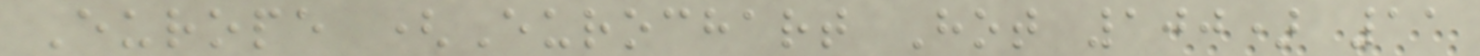Europe (Eurochart Hot 100) 11
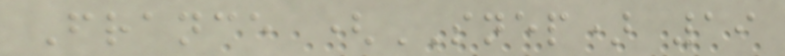France (SNEP) 19
